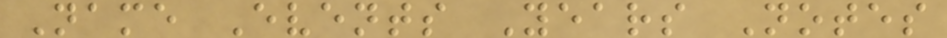Name Events Years Notes
